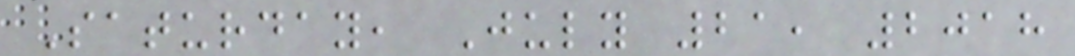Saturday, July 21, 2018
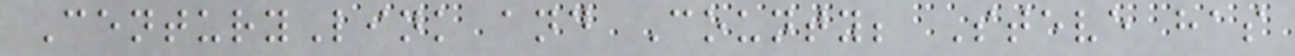CenturyLink and County; Steve has
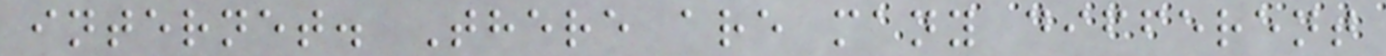internet. There are many different
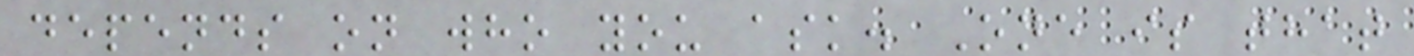depends on who you ask. One is that
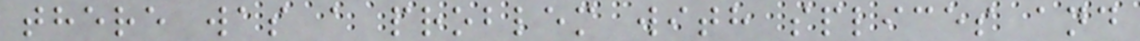there was a problem with splices and
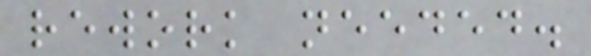rework needed.
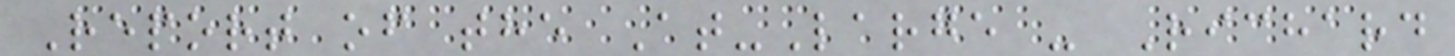Report of the At-Large - Richard
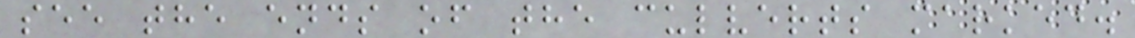see the ends of the culverts marked.
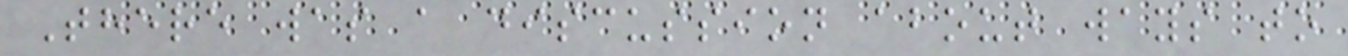There was a discussion about ways to
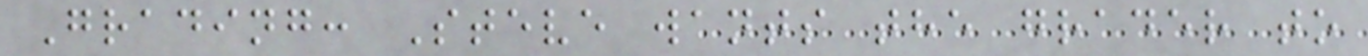Grading: Steve wants the grader to
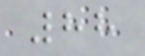88
